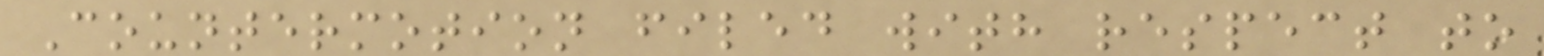Countermotion filed with respect to
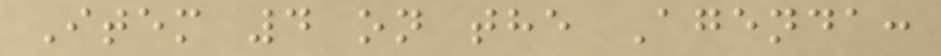Item 4 on the Agenda:
